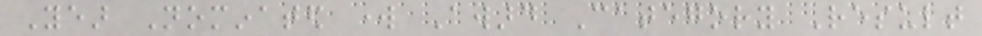Year Nominated work Award Category Result
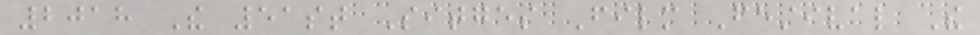2018 The 51st Sitges Film Festival The
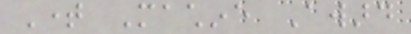Time Machine Award
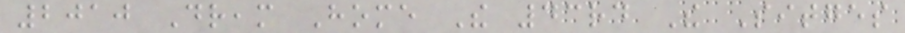2010 Dream Home The 43rd The Sitges
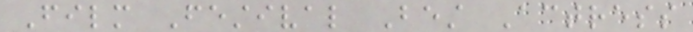Film Festival Best Actress
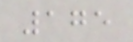175
